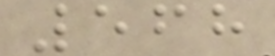568
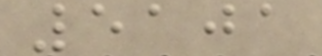5101
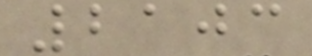2103
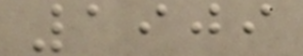1909
